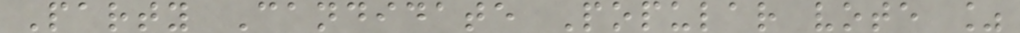Party Candidate Popular vote %
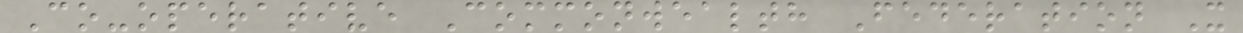Co-operative Commonwealth Federation X
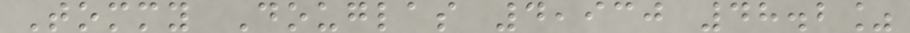Tommy Douglas 4,930 48.2%
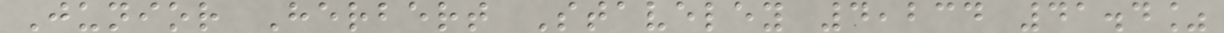Junior Herbert Staveley 4,234 41.4%
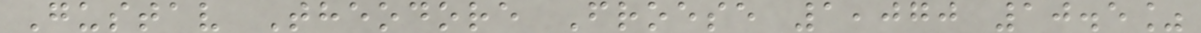Gustav Theodore Froese 1,070 10.5%
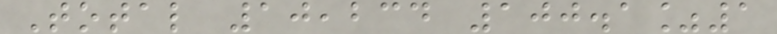Total 10,234 100.1%1
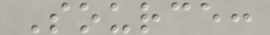Source:
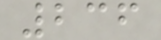236
